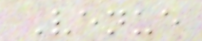Venue
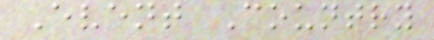Event Country
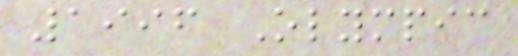1996 Olympic
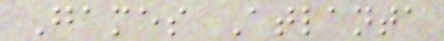Games Atlanta
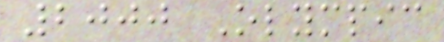2000 Olympic
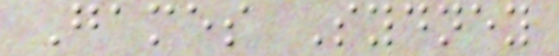Games Sydney
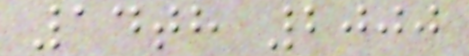14th 2000
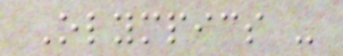Olympics -
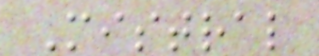Mistral
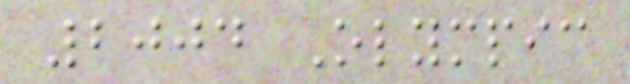2004 Olympic
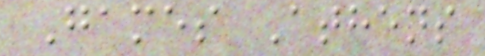Games Athens
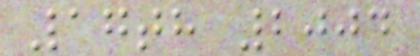17th 2004
